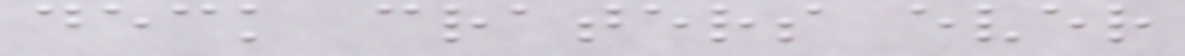deck craters ever
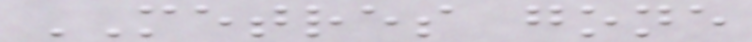METRES gone
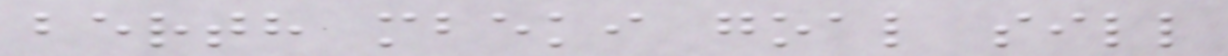berth mbeki goal sill
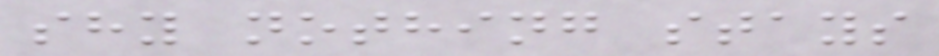shy nothing stays
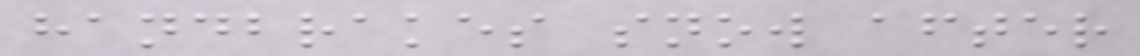handbrakes snow after
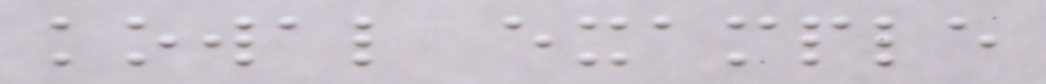kowal example
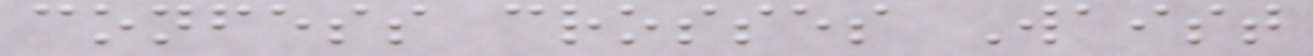confess crosses Waist
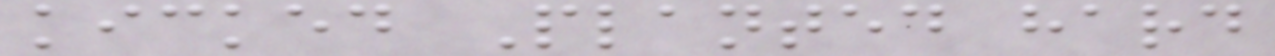kicked Planted hard
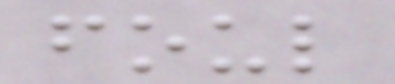foul
